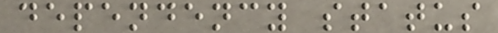dependency status
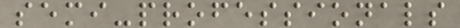semi-professionals
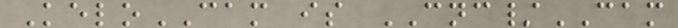KeloCAM is CNC/CAM
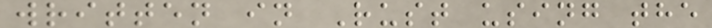written in Rust using the
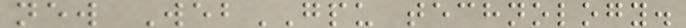new WebGPU technology.
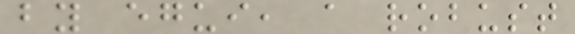by egui, a robust
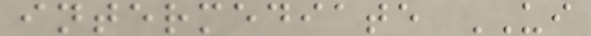intermediate UI
